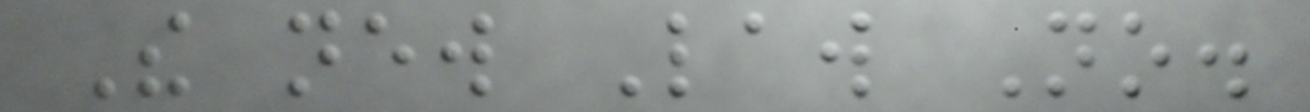The new Law No.
